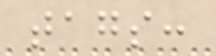tags:
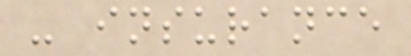- insurance
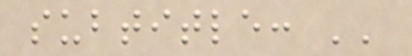subtitle: ''
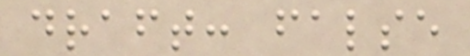draft: false
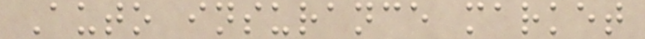Auto insurance market
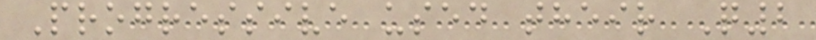Progressive used their Q2
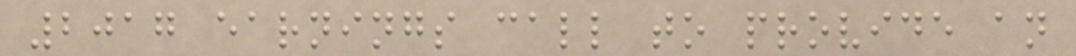2017 earnings call to provide an
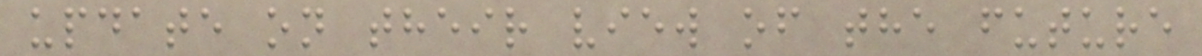update on their view of the future
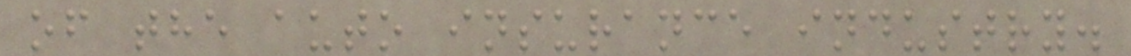of the auto insurance industry.
